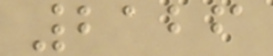2126
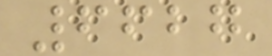6627
